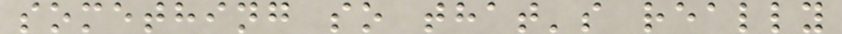something so that's really
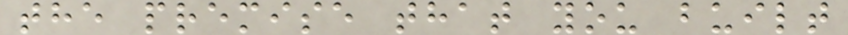the premise that you built
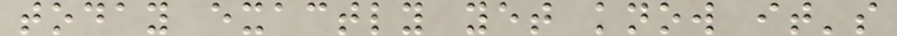today exactly yet know it's
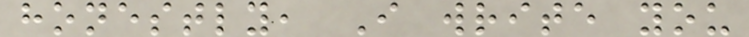honestly, I write you
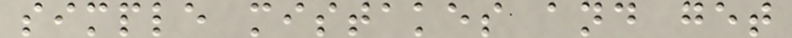simple mistakes and get
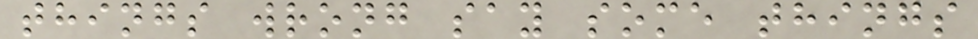things wrong say some things
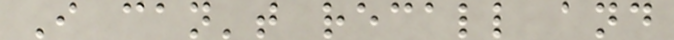I can't recall and
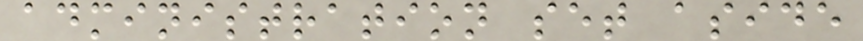administration set aside
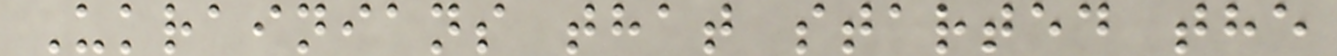Ukrainians that started the
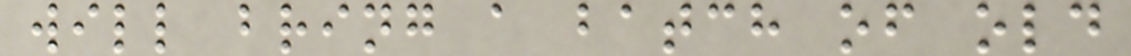will bring a batch of old
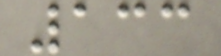133
